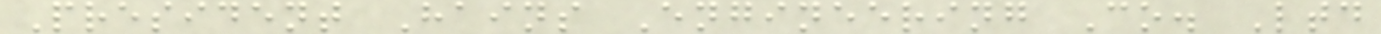President Hains Engineering Co. Ltd
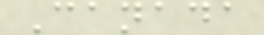Canada
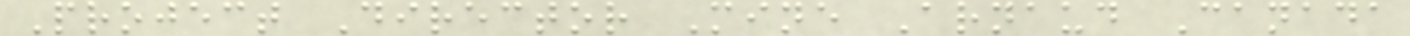Project Director Mine Arnaud Canada
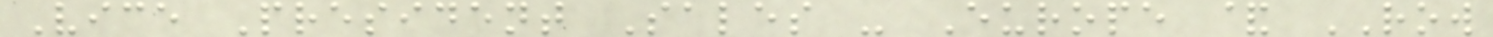Vice President Sales - Europe & ROW
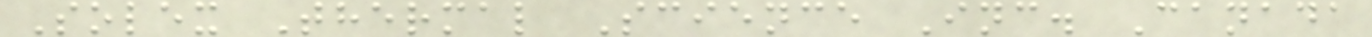Solex Thermal Science Inc. Canada
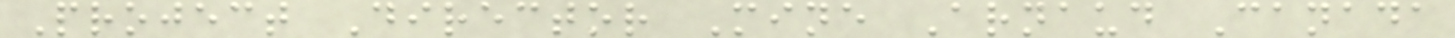Project Director Mine Arnaud Canada
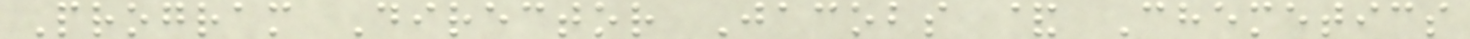Program Director Jacobs & Chemetics
